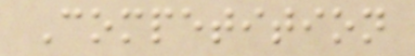Competition
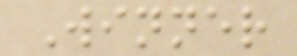Winner
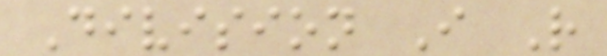Division I R
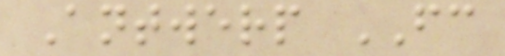Antwerp FC
